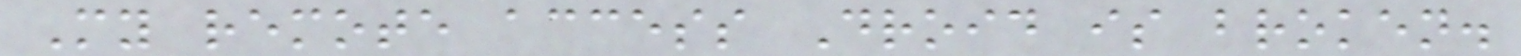My remote access Droid is broken.
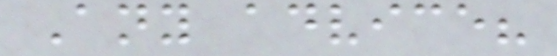Any advice?
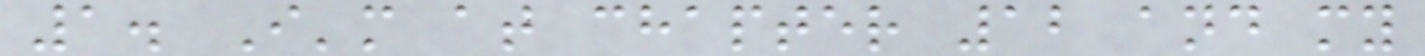1. I'm at chapter 12 and my
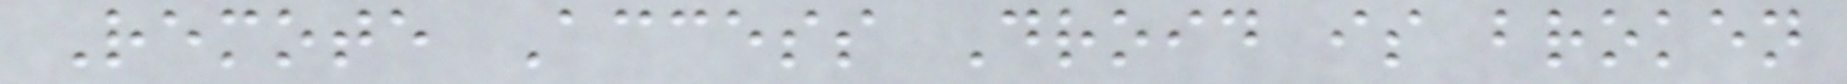Remote Access Droid is broken
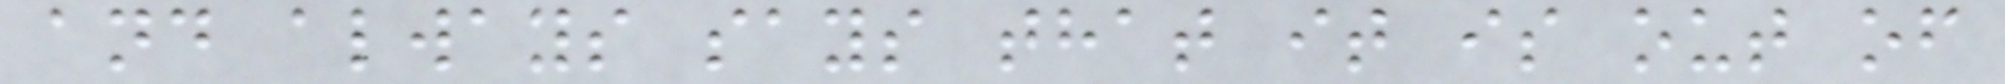and always says that it is out of
